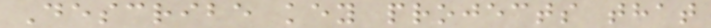Describe key projects that
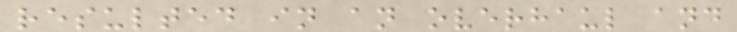resulted in an overhaul and
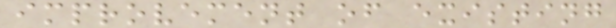improvement of existing
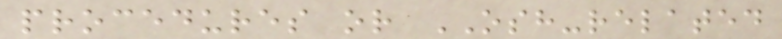procedures or OSH-related
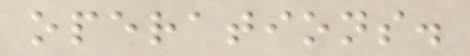operations.
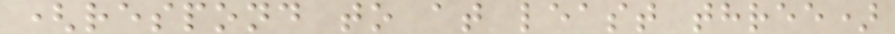(respond to at least three)
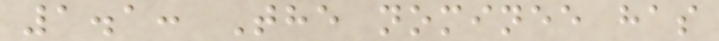1.1: The nominee has
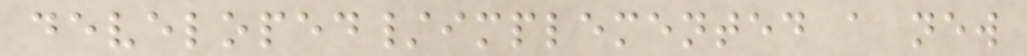developed/implemented a new
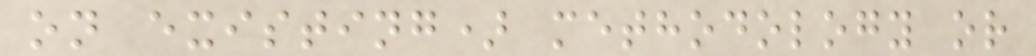on existing) methodology or
